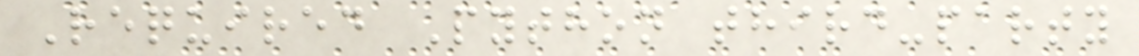Required Python third-party
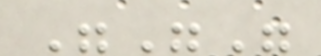"""
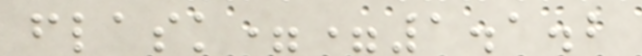flask==1.1.2
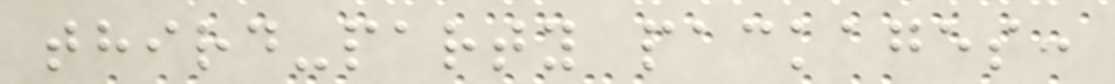third-party packages:
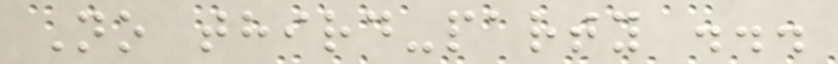No third-party ...
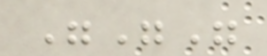"""
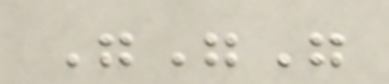"""
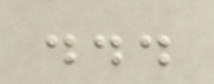...
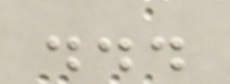...
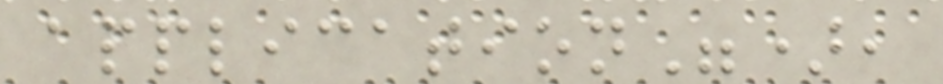application"),
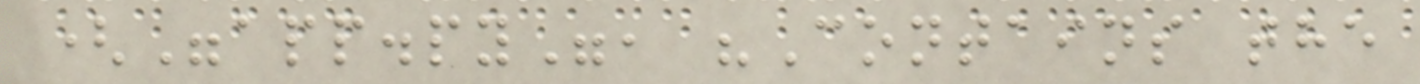("app.py", "Contains the
